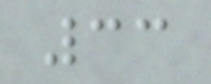33
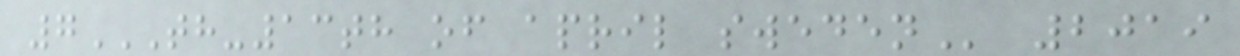7TH-13TH OF APRIL SWEDEN 2019
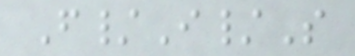F/I/S
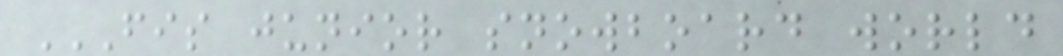FIS JUNIOR SNOWBOARD WORLD
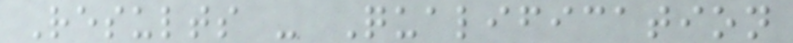Results - Qualification
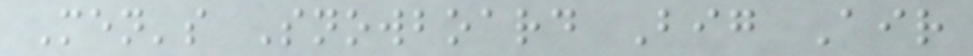Men's Snowboard Big Air
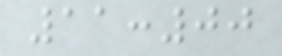11:00
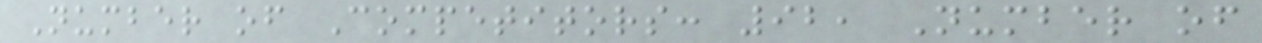Number of Competitors: 92, Number of
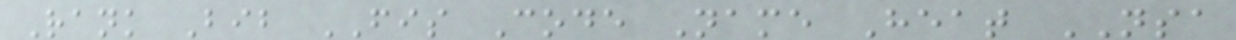Rank Bib FIS Code Name Heat NSA
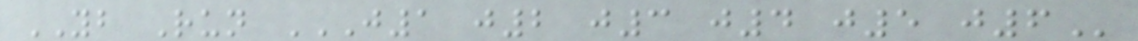YB Run J1 J2 J3 J4 J5 J6
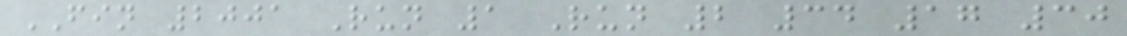FIN 2001 Run 1 Run 2 34 17 30
